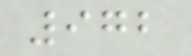972
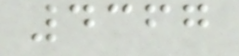4367
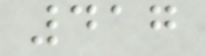417
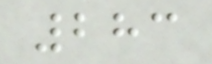283
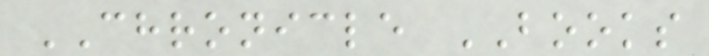CHRONICLE BOOKS
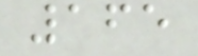165
